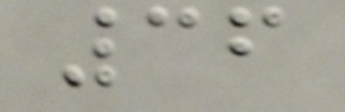36
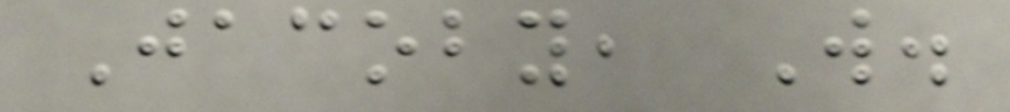Jacoby, W.
